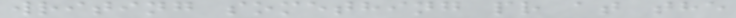writing something pr at the
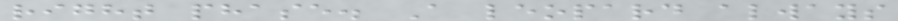right phase. A leopard always
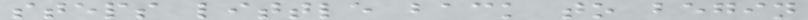steps little back to begin
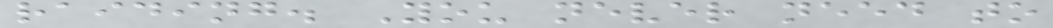raiding. You never need to
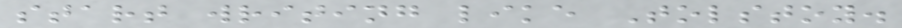start writing like Tolstoy.
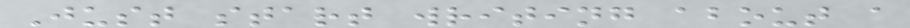Just start writing about a
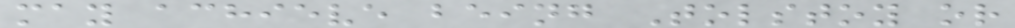may achieve being Tolstoy or
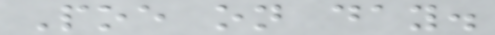Poe on day.
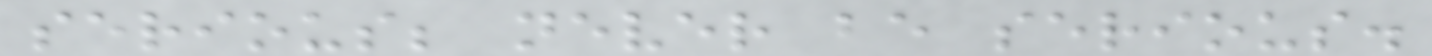serious; never be serious.
